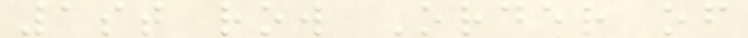1st row Order of
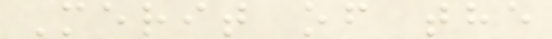Merit of the
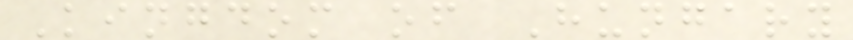Kingdom of Hungary
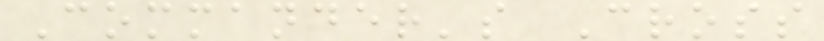Commander's Cross
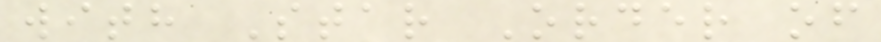with Star Order of
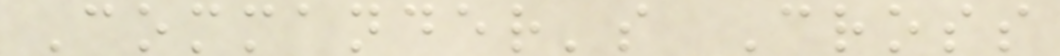Commander's Cross
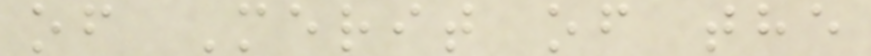of Merit of the
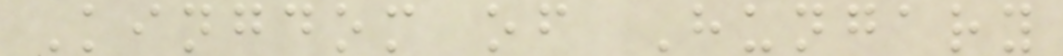Kingdom of Hungary
